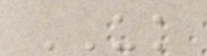UK
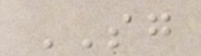SG
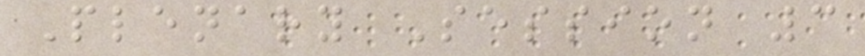Plenary Session 3
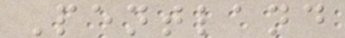Pentland
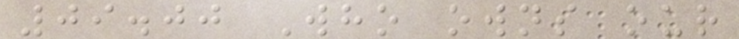09.00 Who owns our
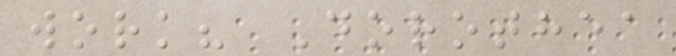work? Dorothea
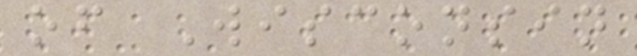of Wisconsin
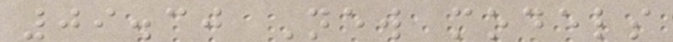09.30 New models
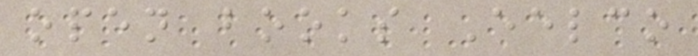open books Eelco
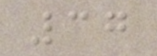37
